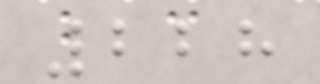228
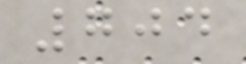704
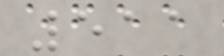511
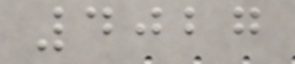4027
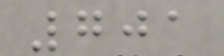701
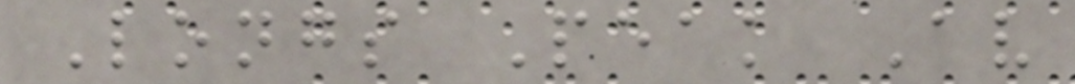Longs Peak Av
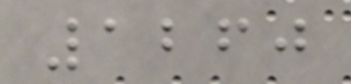1260
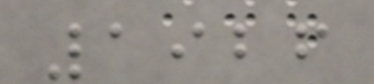1926
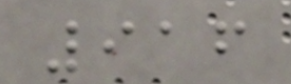916
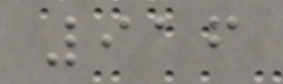916
